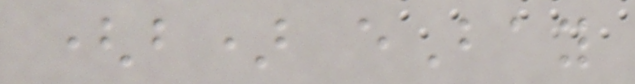(b) eBay
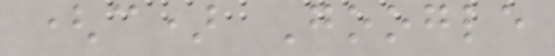(c) Google
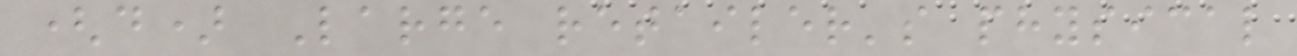(d) Large retailer's physical
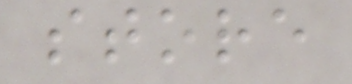store
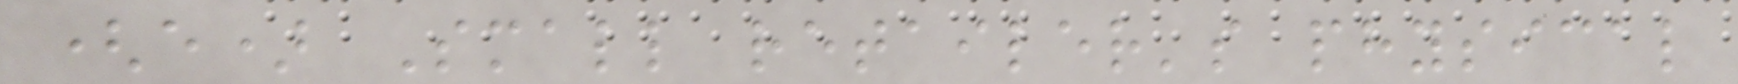(e) Small retailer's physical
